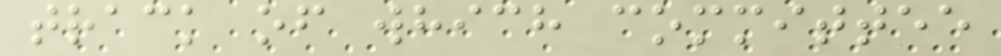track of which committee
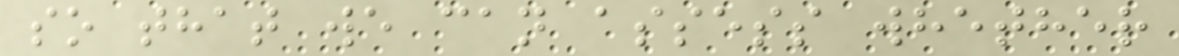so that we can assess whether
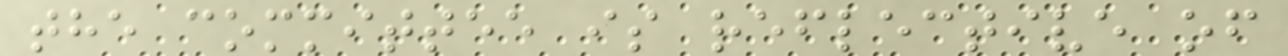the committee is reflective of
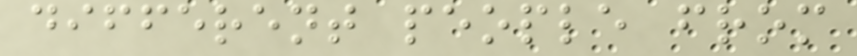different people from
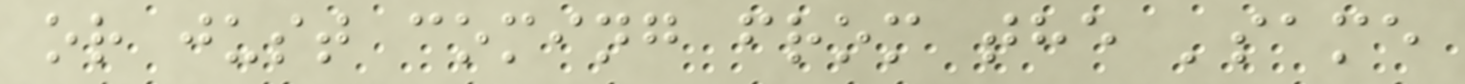or just coming from the 'same
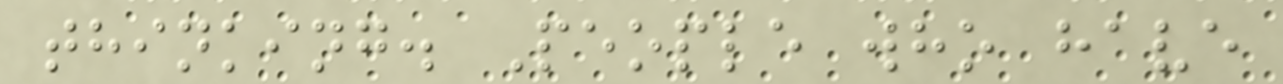thinking. People who have
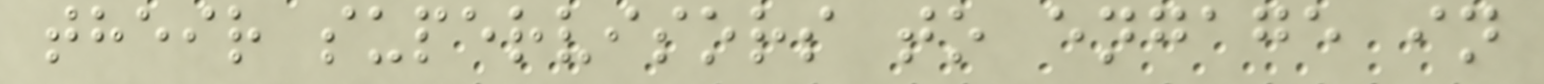their supervisors to engage in
